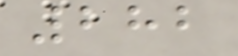282
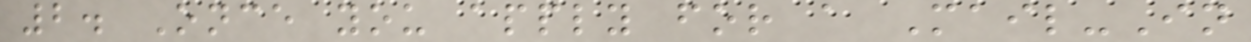2. Once you apply for a Mail-In
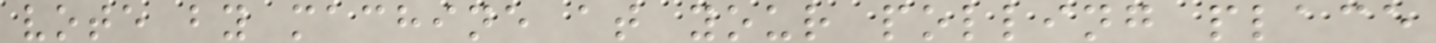vote by machine at your polling place
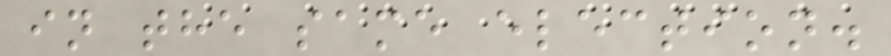in the same election.
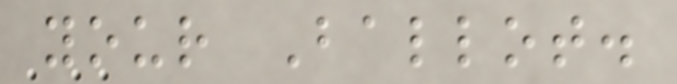your Ballot.
